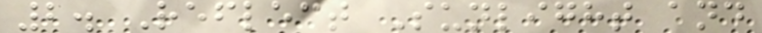2. Reflect Sunlight and
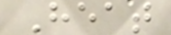Heat
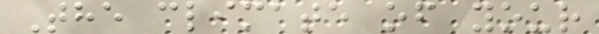The climate of your
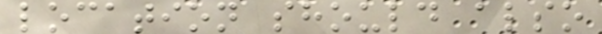location should also
